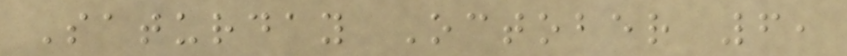Saturday October 6,
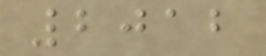2012
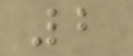2
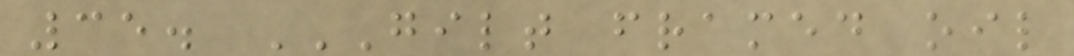35. GILT FRAMED OIL
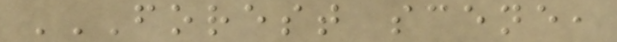FOREST SCENE,
